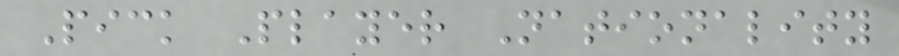Pick Player Nationality
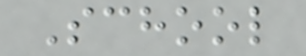School
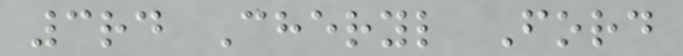3rd Cheryl Ford
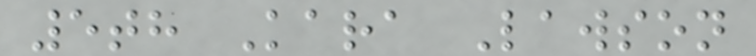5th Kara Lawson
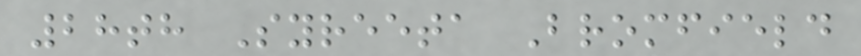28th Syreeta Bromfield
